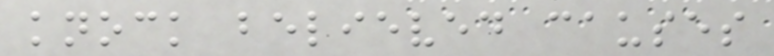knock believed causes
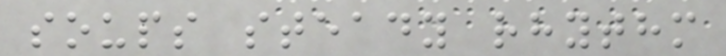soups steady rhythm
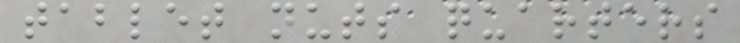tablet nuts quarters
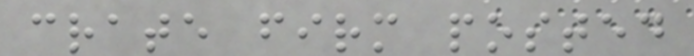crate firm posted
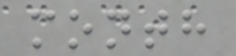month
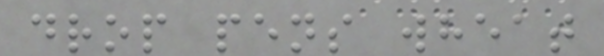drop pens wheat
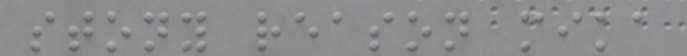stony reason mika
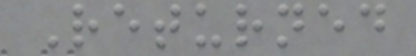Returned
